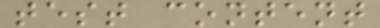test content
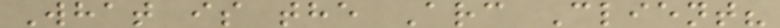What is the Arc Client?
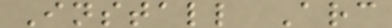Install Arc
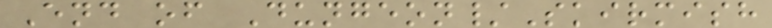End of Dungeon/Skirmish
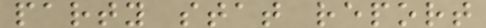party stat report
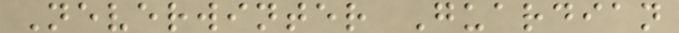Neverwinter Guardian
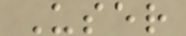User
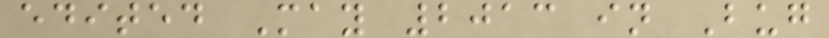edited May 2013 in Bug
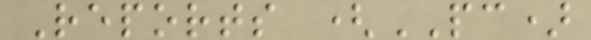Reports (PC)
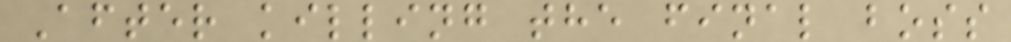After killing the final boss
